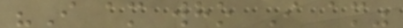"I am who I am"
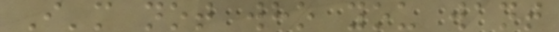I'm not who you want
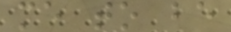me to be
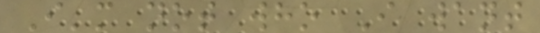I'm not who I want
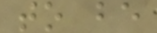to be
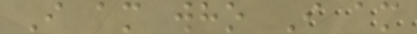I am who I am
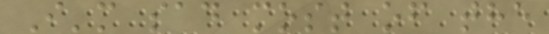I'm sad most of the
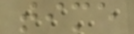time
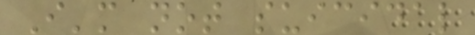I'm not suicidal
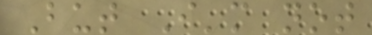But I'm not
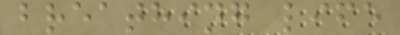breathing life
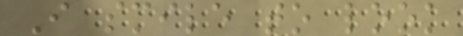I smile to look
